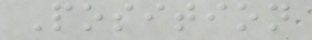Position
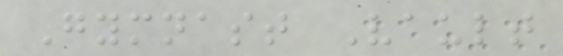Gymnast Vault
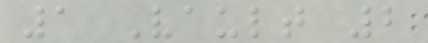1 Vault 2
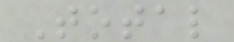Total
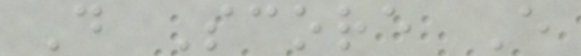D Score E
